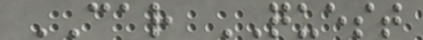CAR QUEST
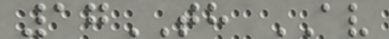17TH AV
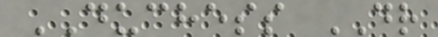DUCHESS DR
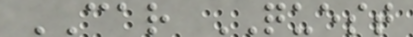CAR QUEST
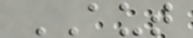AUT
